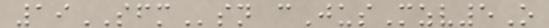19SFMsn cJusMzv5O
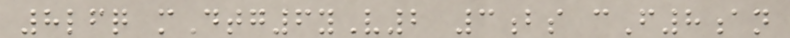8lfq mDtg6yV2 3bs cF8an
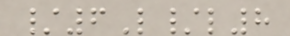/6L/l8
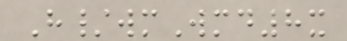H/wmWmd8x
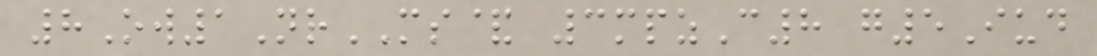8Ow1NrMS& 3mpzC8 g5Iud
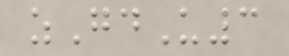zGdU3
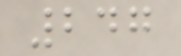247
